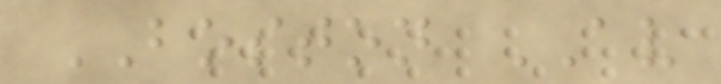BOSTON AV
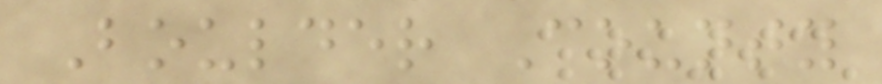Boulder County
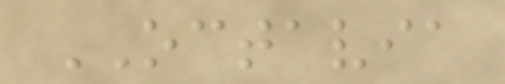OCTAVIA
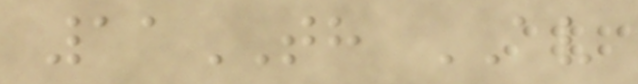11TH AV
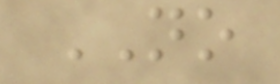NO
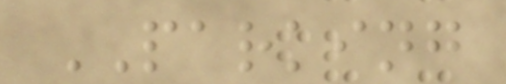PARKING
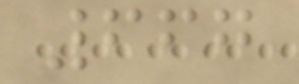667
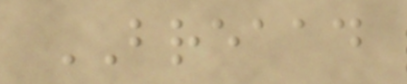BREAAD
